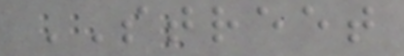STREET
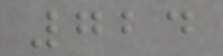724
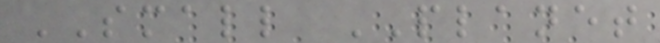SMALL PLANET
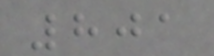801
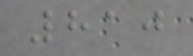810
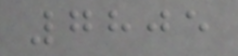7805
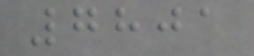7801
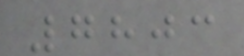7803
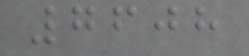7608
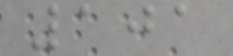101
